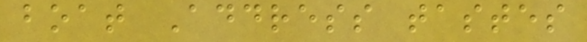boat Address tastes
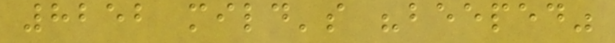8252 mild's "beeped"
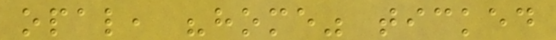opal, "home" ticked
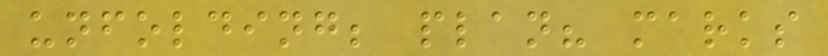unfolding; plan? marks
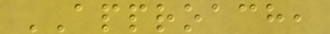APPROACH,
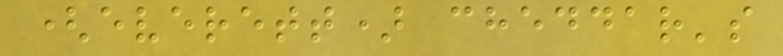(everett) cheddar's
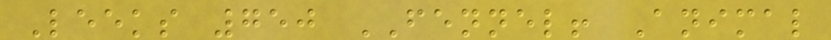Leeks 750 FENNEL! Animal
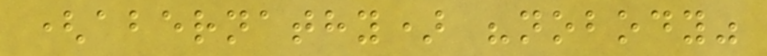(abernathy) "nobody"
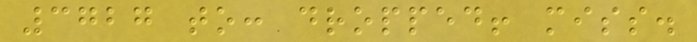3727 to: dropped! miss.
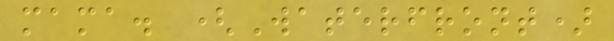mama. (Waterfront)
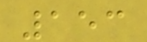153
